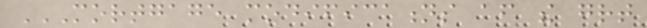MORTGAGE MODIFICATIONS AFTER THE GREAT
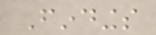Findings
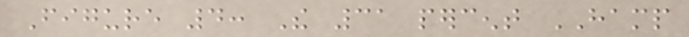Figure 4: The 31 percent HAMP
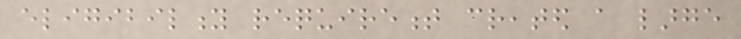eligibility requirement created a large
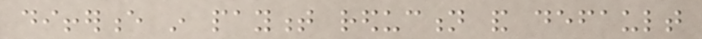difference in payment reduction and default
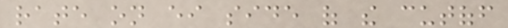rate on either side of the cutoff
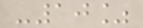-10%
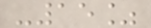-15%
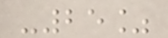-25%
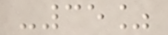-35%
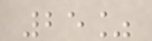25%
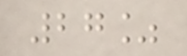27%
